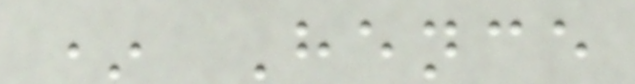* Hence
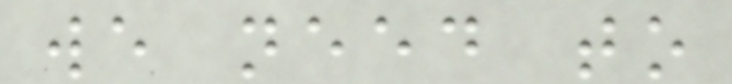we need to
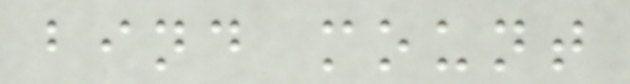bind mount
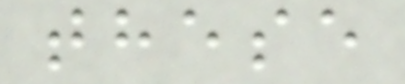these
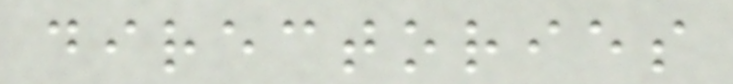directories
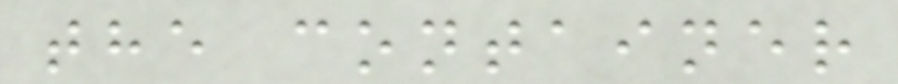the container
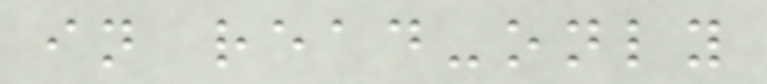in read-only
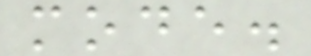mode.
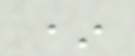*
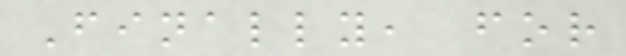Finally, for
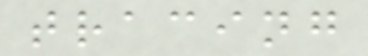tracing
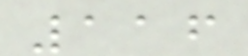116
